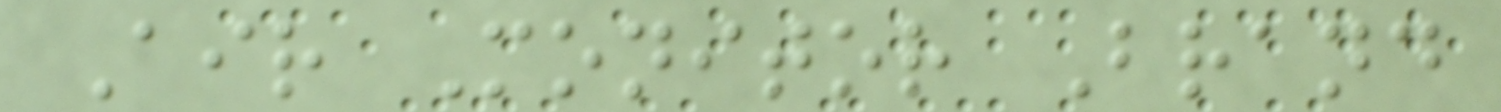Air Monitor Brand
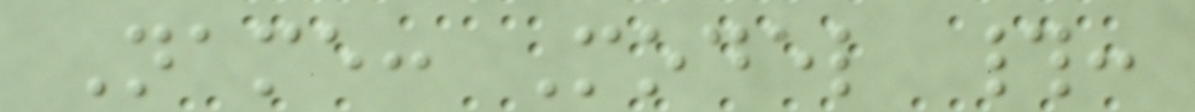Name: Model #:
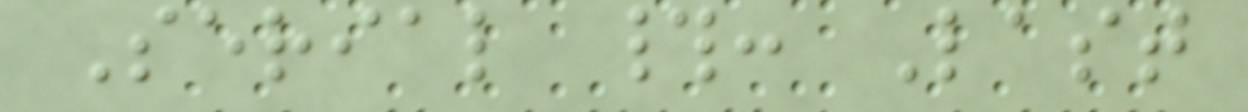Serial #: Last
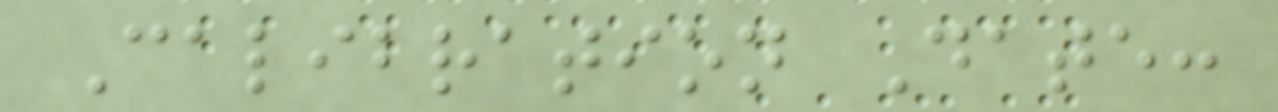Calibration Date:
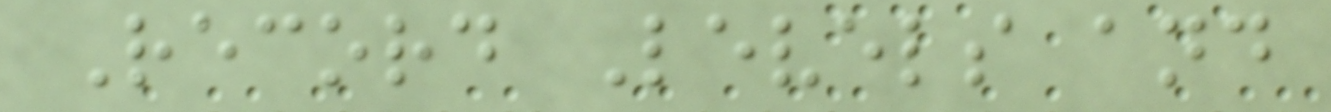Record Levels and
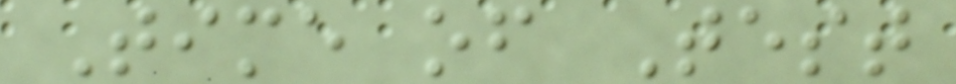Time of Test
